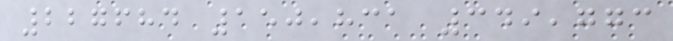227684 150,831 349,773
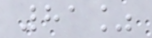81%
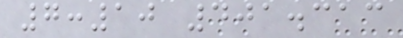7:10 401.313
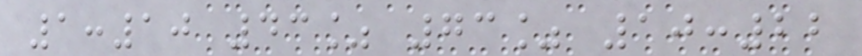1:10 43% 73% 10:22
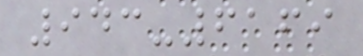943-6169
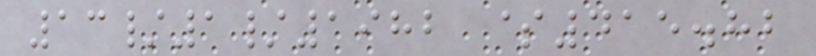13/1/1982 $415.82
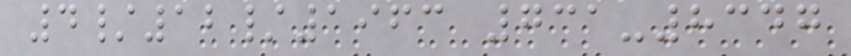4/12/1963 731-8347
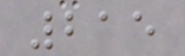215
